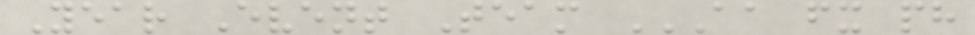Year Event Team AA FX PH
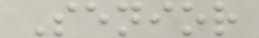Senior
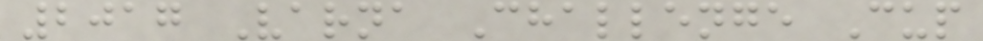2017 Varna Challenge Cup
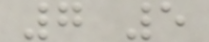7 5
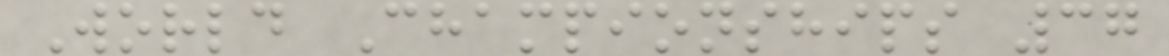World Championships 37
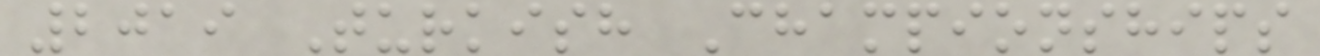2019 Turkish Championships
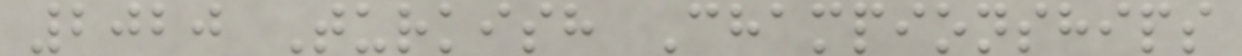2020 Turkish Championships
